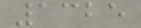1325
